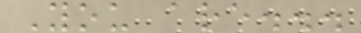You are...
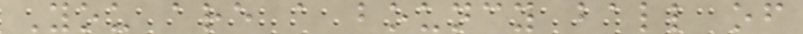You are a bouncy ball of
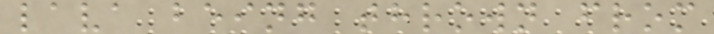lava being thrown from
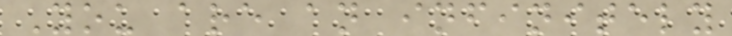You are an infinitely
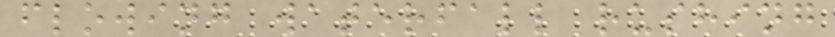flowing waterfall rushing
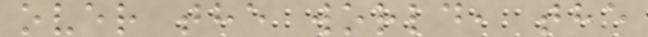over the world, the
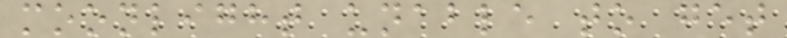moonlight unable to get
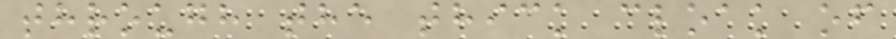through the thick cloak of
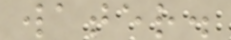water.
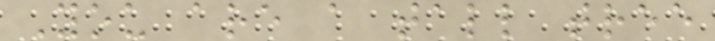You are a tall tree
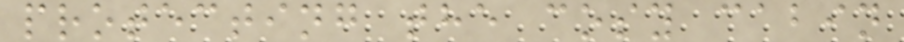protecting the cosy cabin
